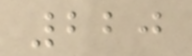220
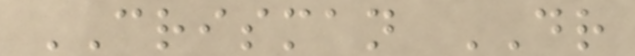CRISMAN DR
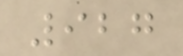927
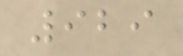929
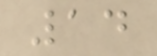14
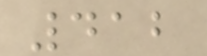412
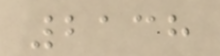2138
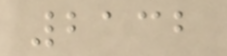2132
